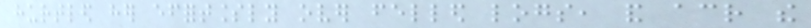hurtled her effortlessly over felled logs, and across the
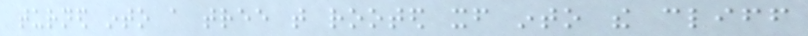turned into a tree that rooted itself into the cliff
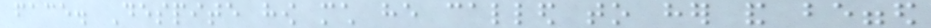face. Despite how much he called to her and begged
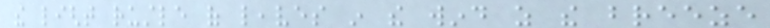the light rustle of leaves in the wind as the breeze
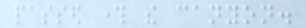passed through the canyon.
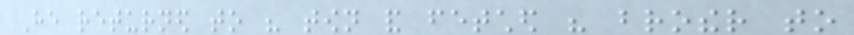He returned to his town and fetched his brother to
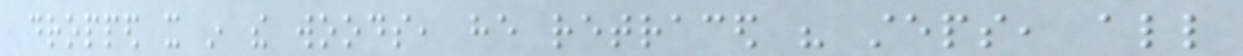dropped it in the woods, he retraced his steps, all
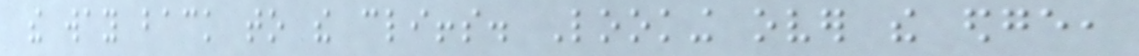the way back to the cliffs. Looking over the edge,
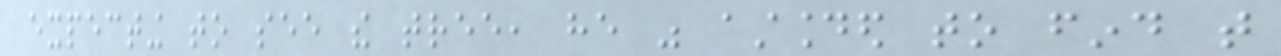expecting to see the tree, he was astounded to find that
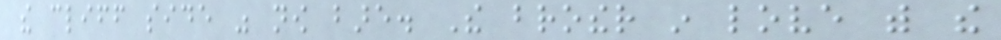the cliff side was now bare. The brother in love with the
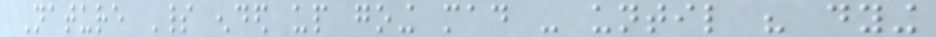Nature Spirit ended up going mad - until his dying
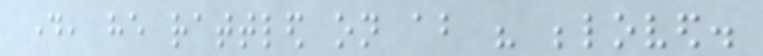day, he rattled on about his beloved.
